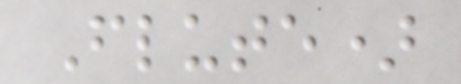Flute)
